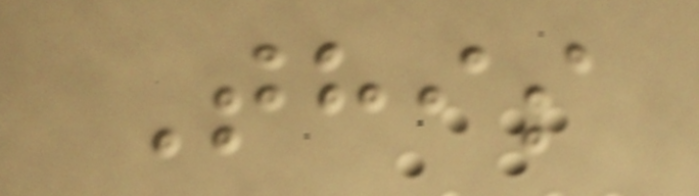This
